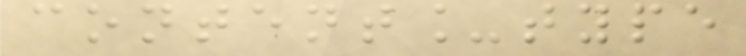content_type
